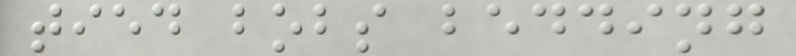tied bobs bedding
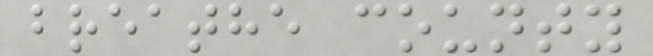breathe county
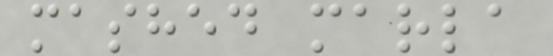mashed marla
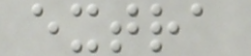extra
